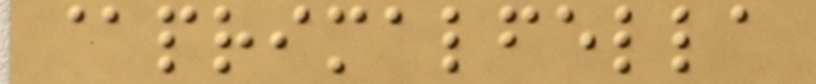@primalfella
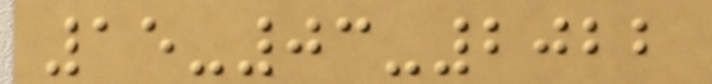15-03-2022
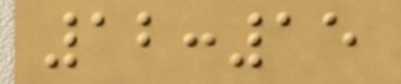12:15
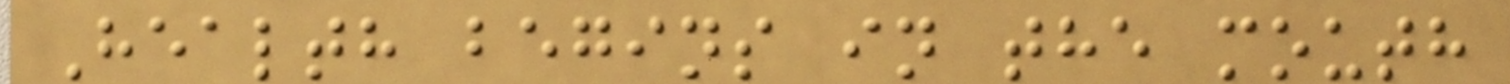Health begins in the mouth
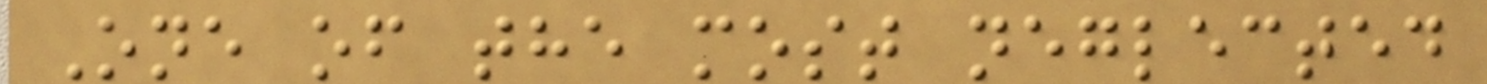One of the most neglected
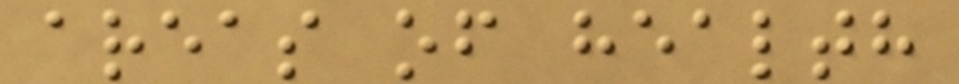areas of health
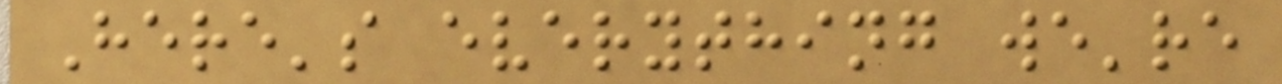Here's everything we're
